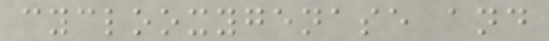cyclooxygenase and
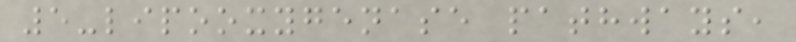5-lipooxygenase pathways,
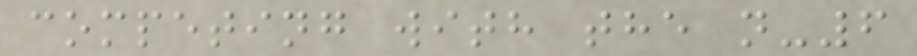competing with the n-6
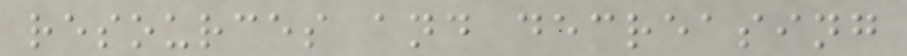resources and decreasing
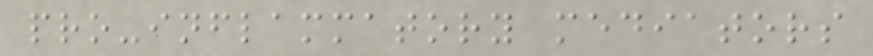pro-inflammatory mediators
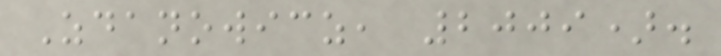Zdanowicz, 2009).
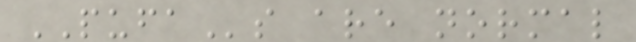PUFAs are normal
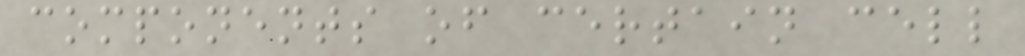components of certain cell
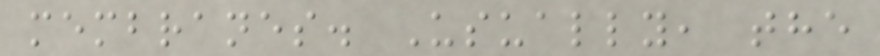membranes. Usually, the
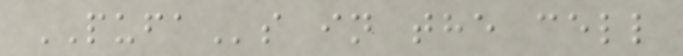PUFAs in the cell
